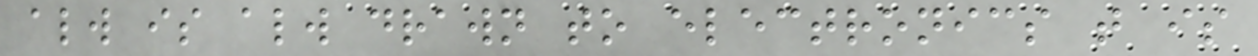always is always drawn to electronics that is
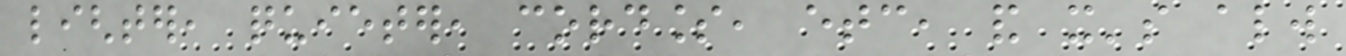lighter, quieter, cordless, etc, and it's always
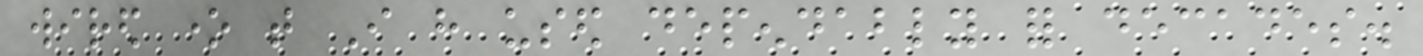wired one that I have used dependably for decades.
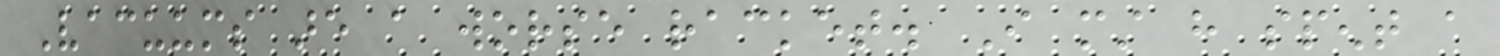Vacuums are a worse racket. I must have spent a
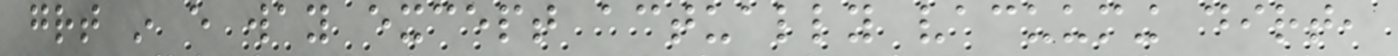great in every way except actually vacuuming dirt,
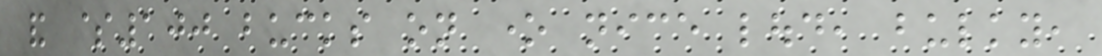and $100 bucks on one nice loud, bulky,
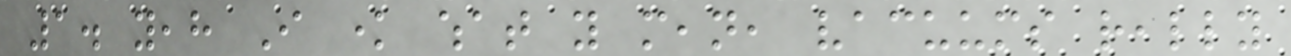1. yeah I know what you mean, vacuums really
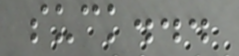suck...
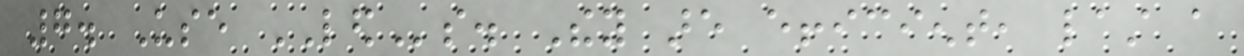7. Use LEDs. They are efficient, last a
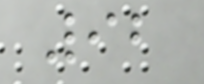92
